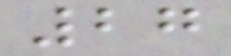27
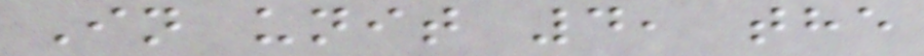In unit 4, the
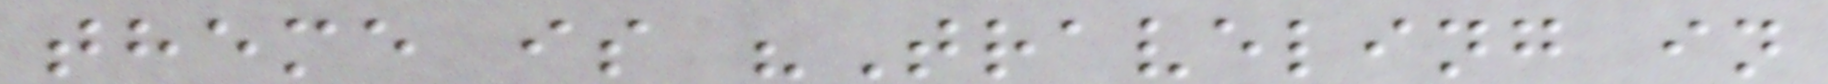theme is "Traveling in
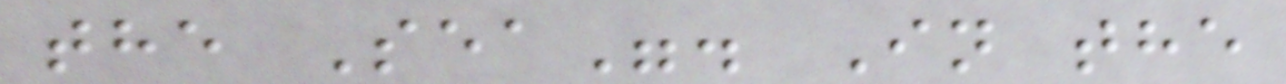the Sea". In the
